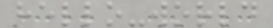hello-world
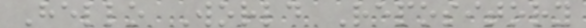Hello World Repository
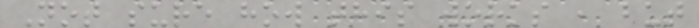Not sure how this works , but
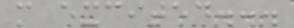m excited...
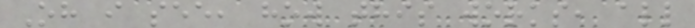Oh i see, how this works, all
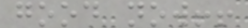good now!!
